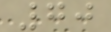70
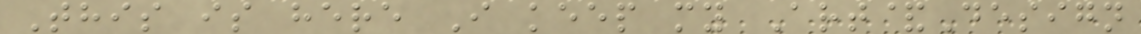This is here I keep my Art&Design
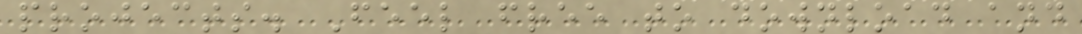projects. Feel free to download and
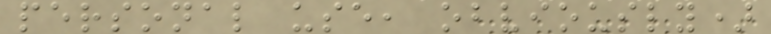personal use, obviously)
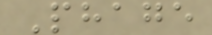Phage
